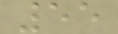55
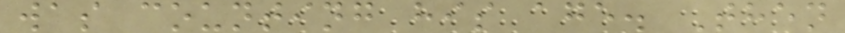was counting his age. Then
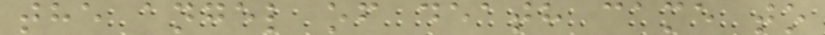the angel of death came to
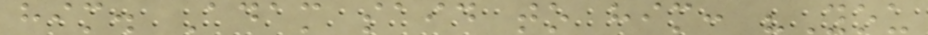him. Adam said to him: "You
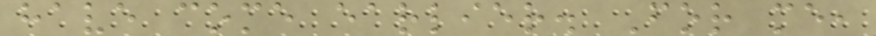have come earlier. For me,
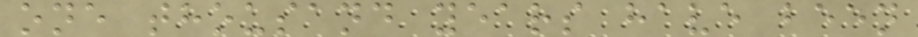one thousand years have been
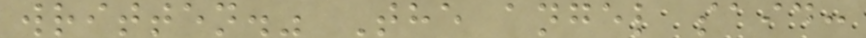written." The angel said:
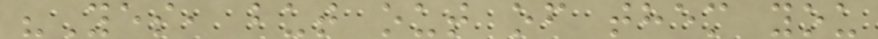"Yes, but out of them you
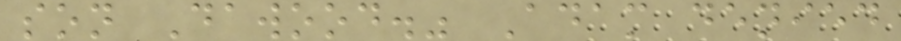son Dawood." Adam denied
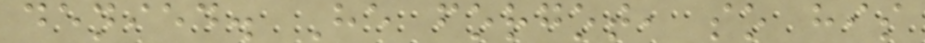denied. He forgot, so his
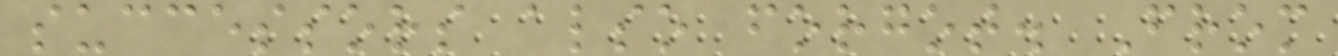successors also forgot. From
